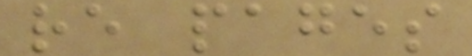re pages
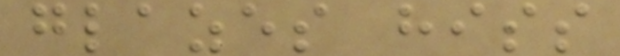glazes hiss
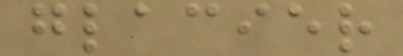glacier
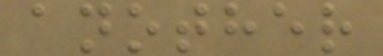another
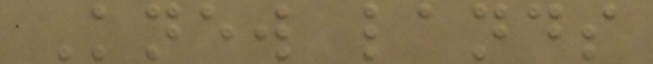Knew lands
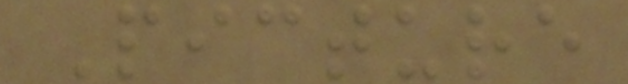Picture
